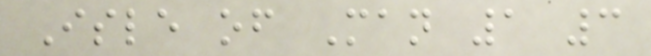Isle of Man 1 3
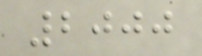2000
